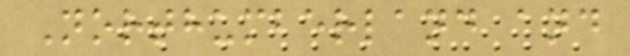Northumberland and
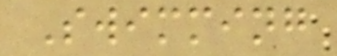Swimming
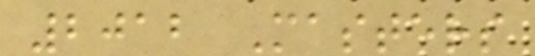2012 Masters
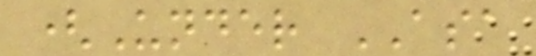(Under ASA
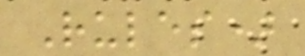Rules)
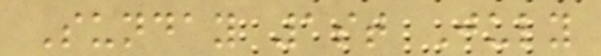Sunday 1st July
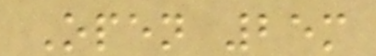Open 25m
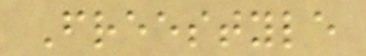Freestyle
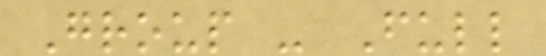Group - Full
